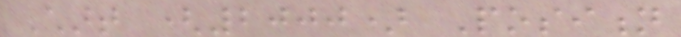Chart (2000) Position
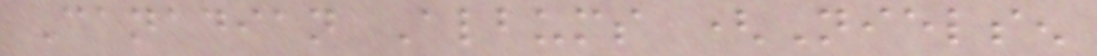Canadian Albums (Nielsen
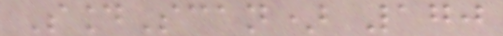SoundScan) 170
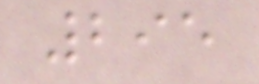295
